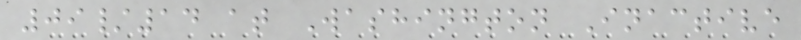09/14 at Washington Inactive
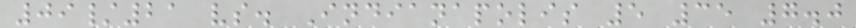09/21 vs. Indianapolis 5 35 7.0
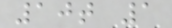10t 1
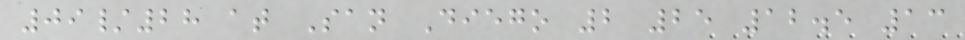09/28 at San Diego 2 25 12.5 13
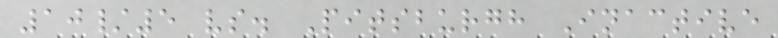10/5 vs. Pitsburgh Inactive
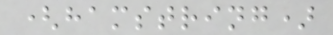(hamstring)
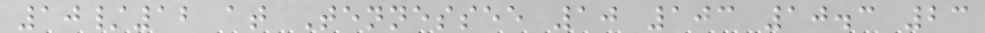10/12 at Tennessee 10 103 10.3 23
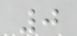0
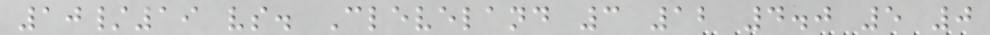10/19 vs. Cleveland 3 12 4.0 5 0
